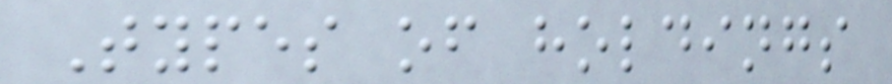Types of holdings
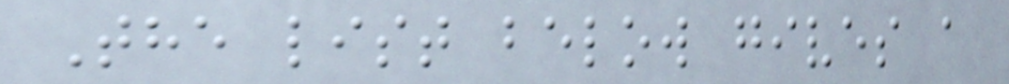The list below gives a
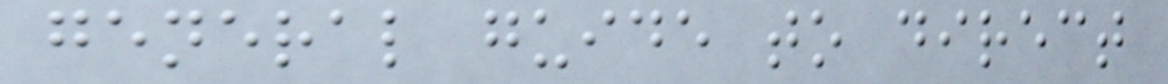general guide to direct
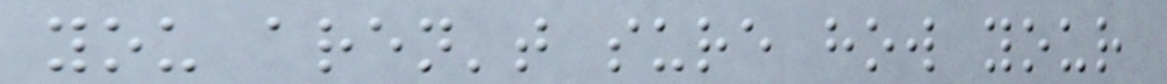you aren't sure how your
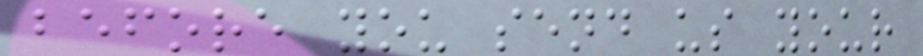before you send us your
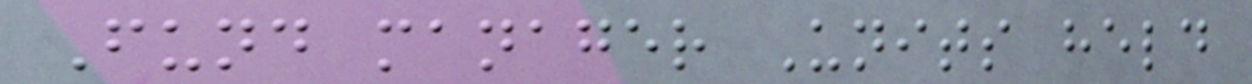Fund manager Units held
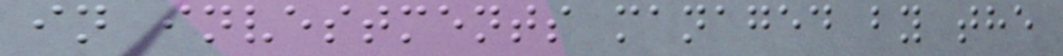in investments managed by the
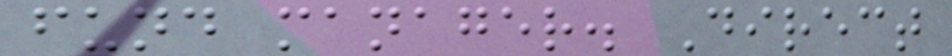fund manager. Direct
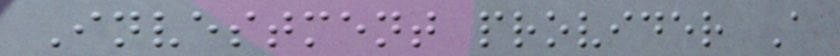Investment provider A
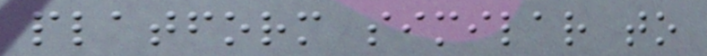platform similar to
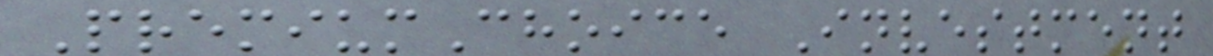PremiumChoice Investment
